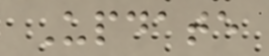Update
